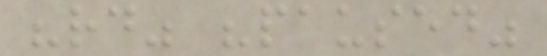"rd" "paused"
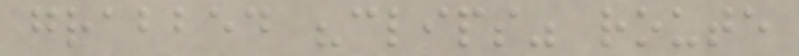grabbed "clips" route
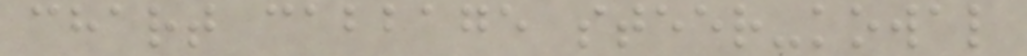chart cabbage steer-kowal
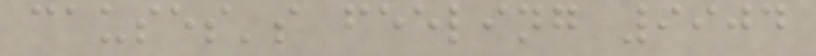causes's feeling 9904
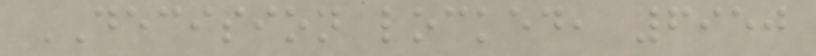DECISION locked, 6950
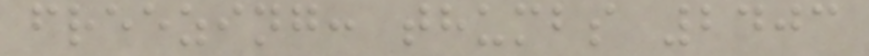freezing: thumbs 2403
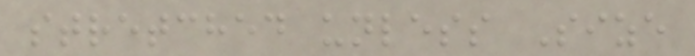stretched unless Size
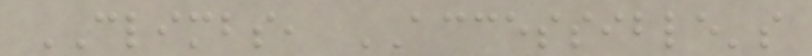CLIMBS, ACCESSIBLE's
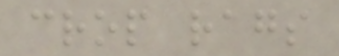crop rags
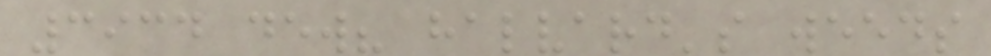3934 dew? halvard's weeds
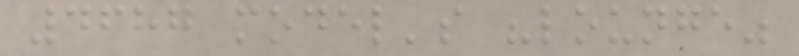4687 model's "lounge"
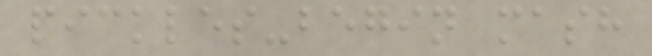pickles-begin mash
